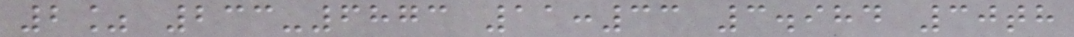2% 233-6873 11:33 3.984 30th
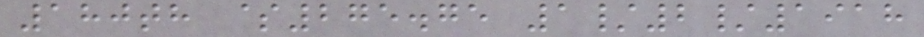180th $275.75 1/2/1918
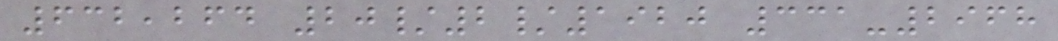632,264 20/2/1920 331-2968
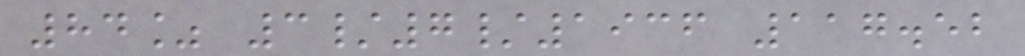84% 3/7/1936 117.52
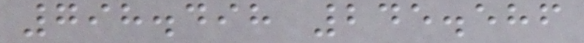798.498 245.586
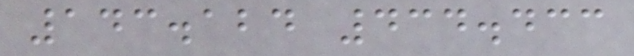143.124 434.433
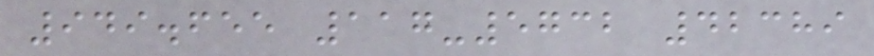949.655 117-5732 42389
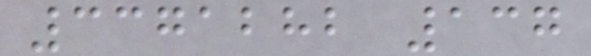3371282 137
